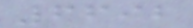6692
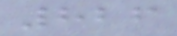826
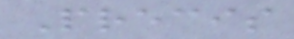Precis
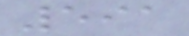591
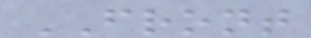FRONT
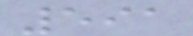591
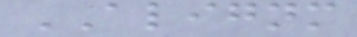ALIGNM
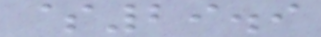$29.9
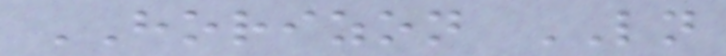HORIZON LN
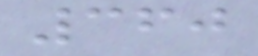360
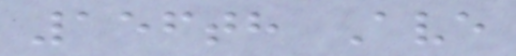156th Ave
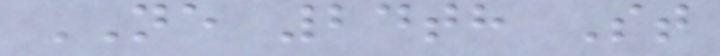NE 24th St
